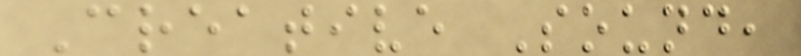Creative Sound,
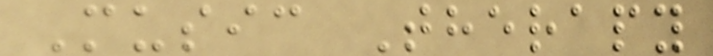Music Therapy
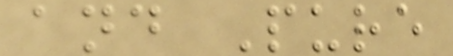and Pure
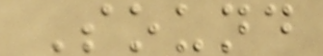Sound
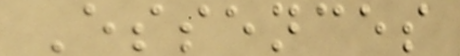Essences
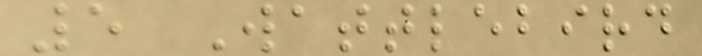5 Wattlebird
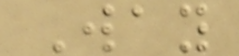Way
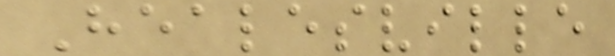Healesville
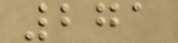271
